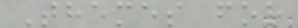Themes for
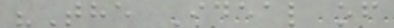"The Ideal of
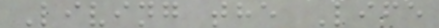Living the Life
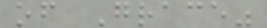of Grace"
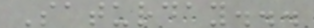Saturday...
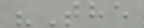"The
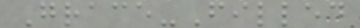Grace-Filled
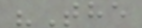"The
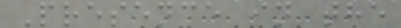Presence in the
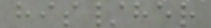his/her
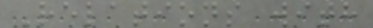Relations with
